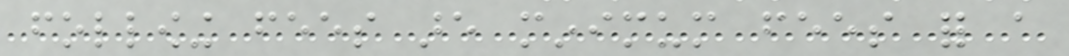following fees are minimum fees for a
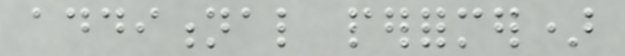additional performer)
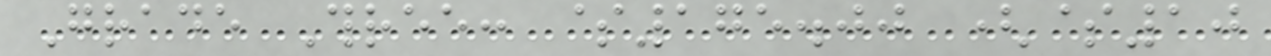Grade Three: $175.00 ($10
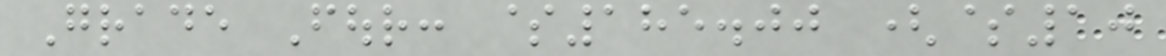Grade Four: $185.00 ($10
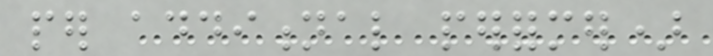per additional performer)
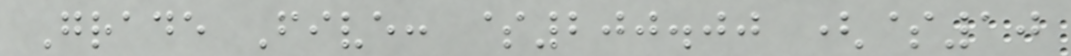Grade Five: $200.00 ($10
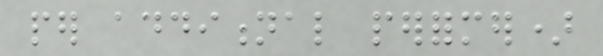per additional performer)
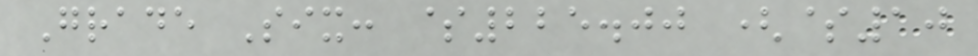Grade Six: $225.00 ($10
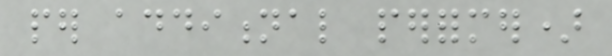per additional performer)
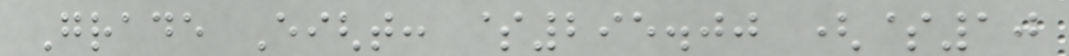Grade Eight: $295.00 ($10
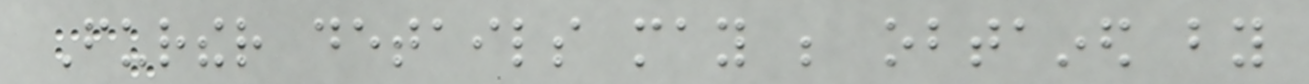Further details may be obtained by
